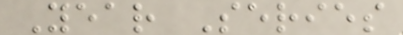Year Series
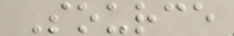Source
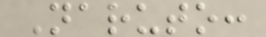Naruto:
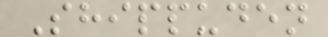Shippuden
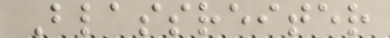Blassreiter
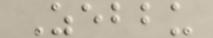Zebbu
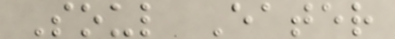Soul Eater
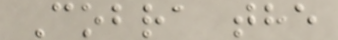Cobra the
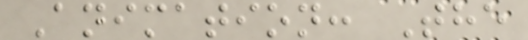Animation: The
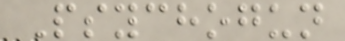Psychogun
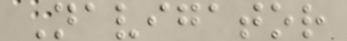Navigator
